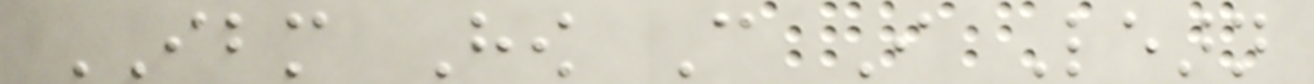IBM How Can I Learn
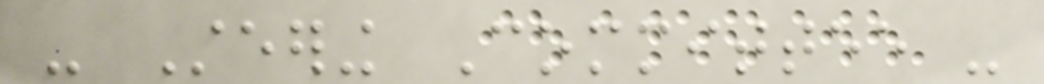- Steering Committee -
